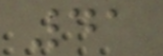41
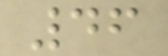46
